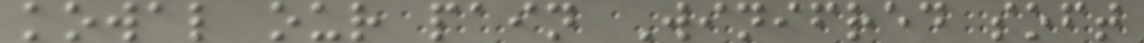kowal our pain Winifred soft
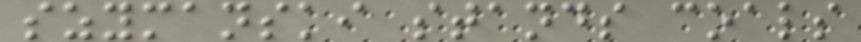szymanski stands coals
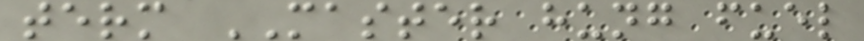term MASTER hung fuel
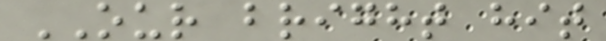OUR bright hit
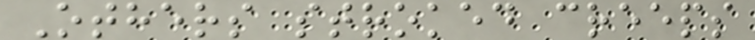Others stroked creeps
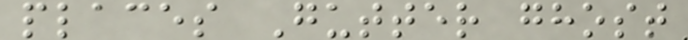places Gutter ghost
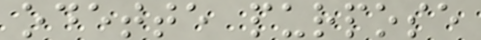odette purpose
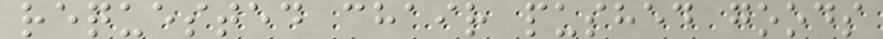requested chair pushed goods
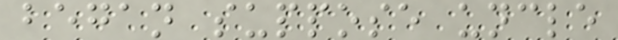began suppose uncle
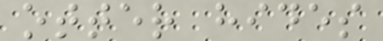otter hides
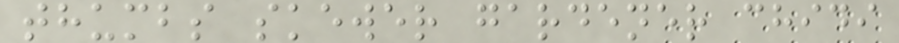thumbs skewer gardener chidi
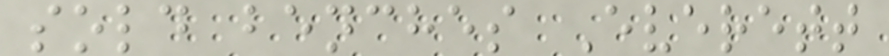sold benches Everett
